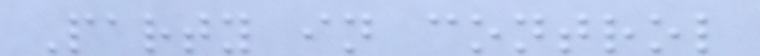Party in control
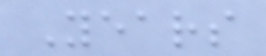Years
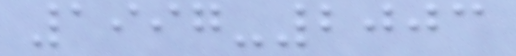1997-2003
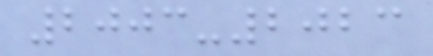2003-2023
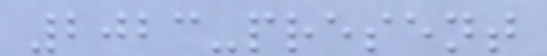2023-present
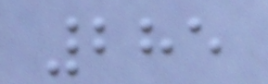285
